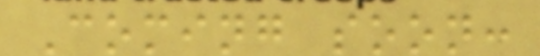Coming soon:
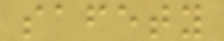safety
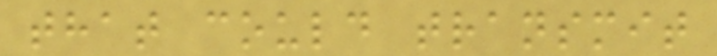that could transmit
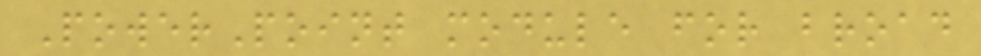PowerPoint module for broad
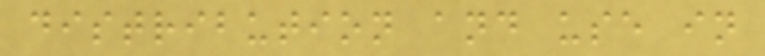distribution and use in
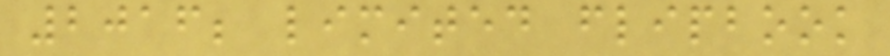2016; limited flipbook
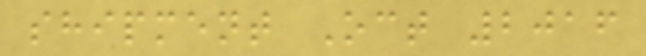shipment Oct 2016
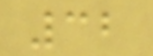32
